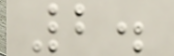2.
